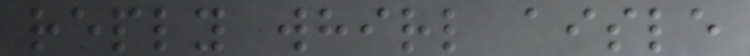reply whirl aisle
